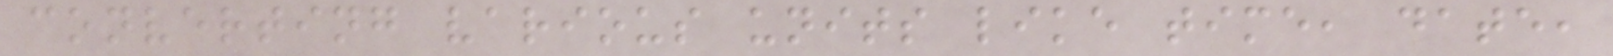converting various units like time, date,
